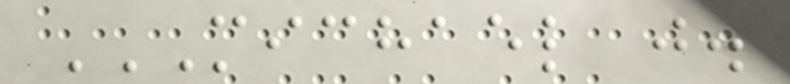MICHAEL J.
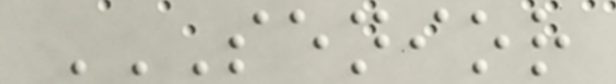SENIOR
